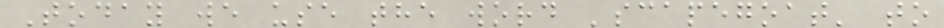Today we use the word 'scapegoat' to
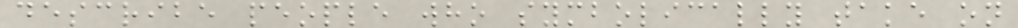describe people who symbolically take on
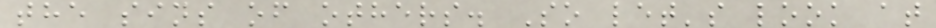the sins of others. So let's look at
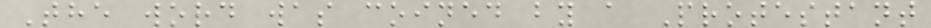The word was coined by a Protestant
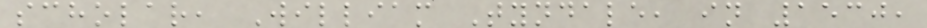scholar, William Tyndale, in 1530,
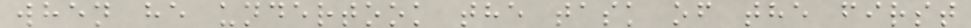when he undertook the task of the first
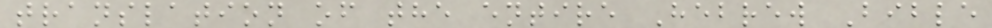translation of the entire Hebrew Bible
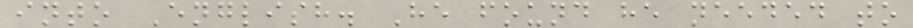into English. He found he needed to
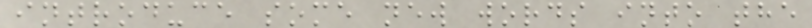introduce some new words into the
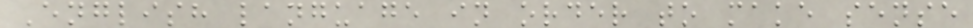English language in order to make sense
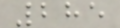285
